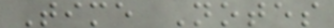Time Notes
